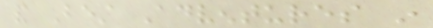and Best Adventures in
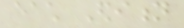each Edition
